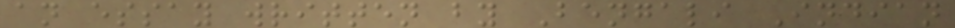an essay written by Bengali Indian
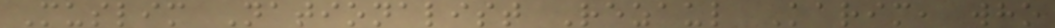Muslim Nationalist Rezaul Karim, who
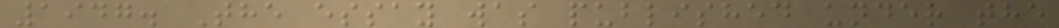1947. The essay was published under the
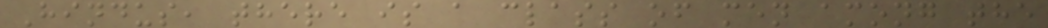Hindus, there is a class of men among the
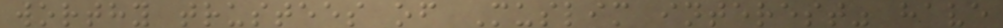worthy trustees of Muslim interest" have
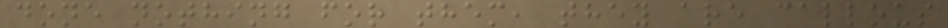done nothing for them, they are callous
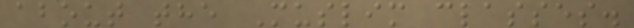about the Muslim classes.
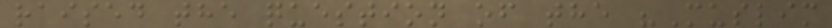raised the question of the "Muslim
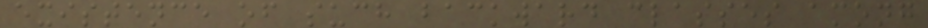existence of such backward classes among
